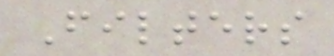Filters
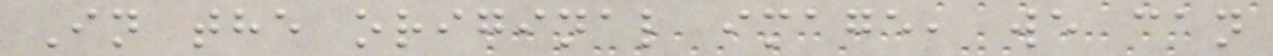In the original image, we can
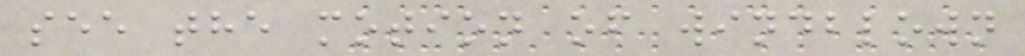see the motion of windblown
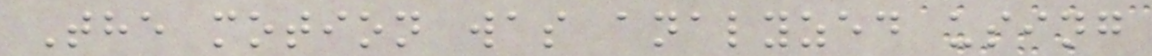The motion was analyzed using
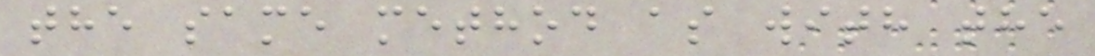the same method as with the
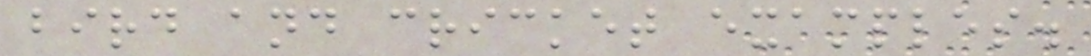bird and cricket examples.
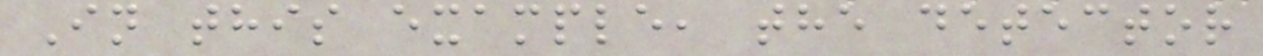In this example, the detector
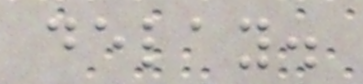delay.
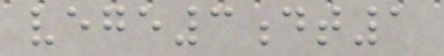vege3dt1
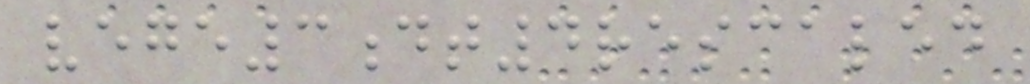vege3dt4rescaled
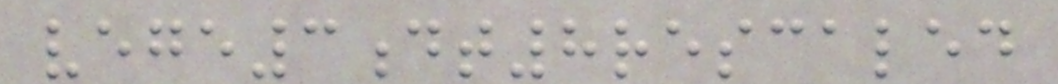vege3dt8rescaled
